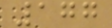177
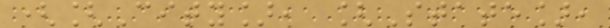([City], [State],
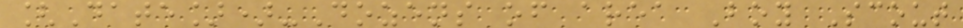[Date])-Dozens of area Boy Scout
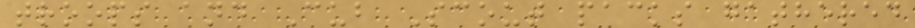troops and Cub Scout packs gathered
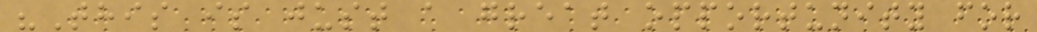"This is just a great opportunity for
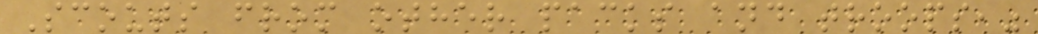Scouts from other packs and troops,"
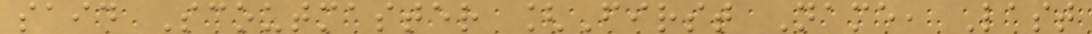said Scoutmaster [First Name, Last
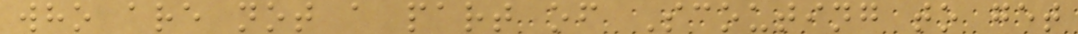who are not a part of Scouting to get
